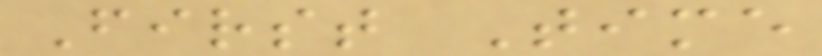First Time
